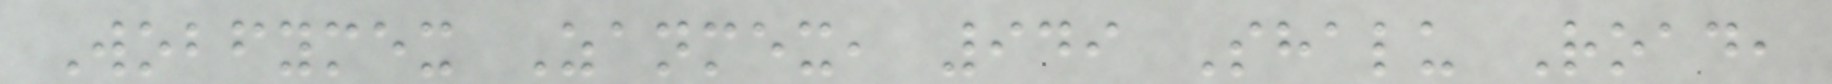Wobfymex Zanmex, 949 Shalu Road,
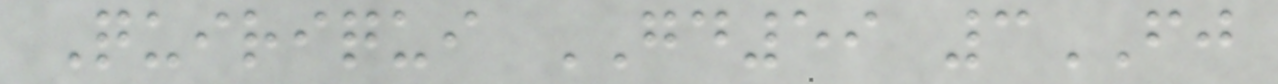Quiriqui GD59 3FJ
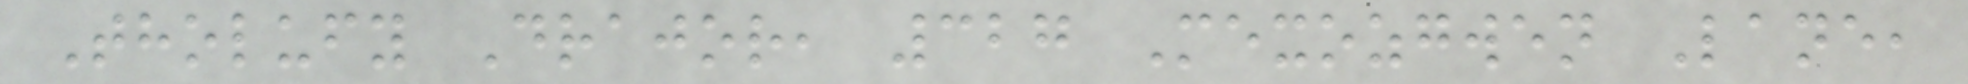Tholufy Drajor, 327 Mexozgwen Lane,
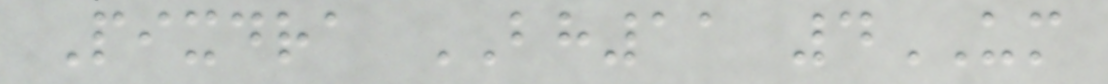Pixdra BH11 4UM
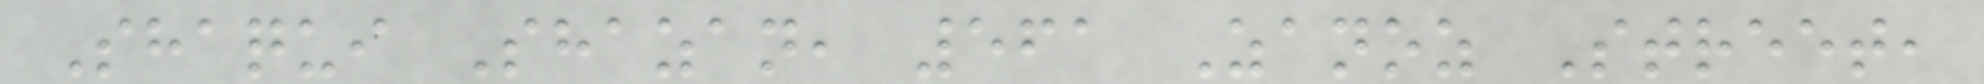Shaqui Shazan, 561 Zanoz Street,
